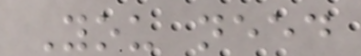You need
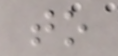to
